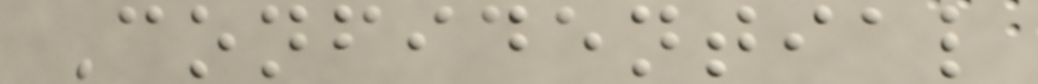Confidential
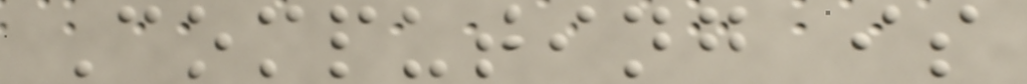Computing is
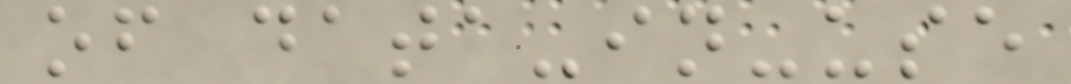of data-in-use
